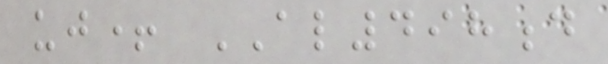uj+ AL498d
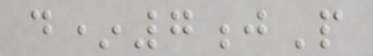d*7jP
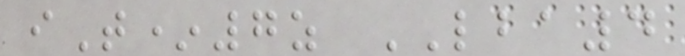iT*7z LBA4
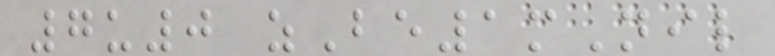7u0 zBe1mNil
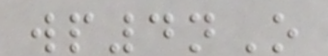wp4nO
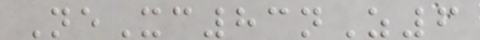NeXc83nZ6
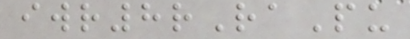iwr8rRaPu
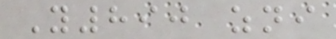Y890 zni
